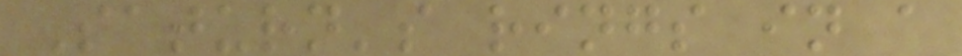Saturn's rings in a
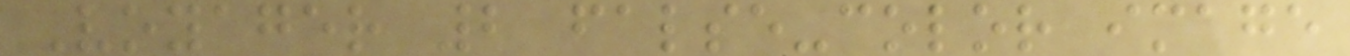Voyager 2 false-color image
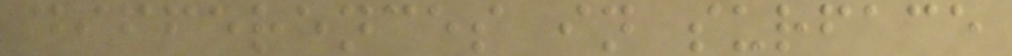differences in surface
